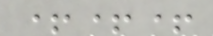+++
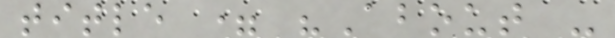title = "About -
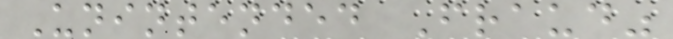Unintended Fraud"
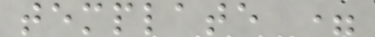template =
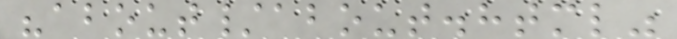"about/about.html"
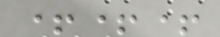+++
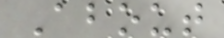About
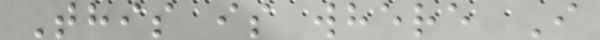This is where I
